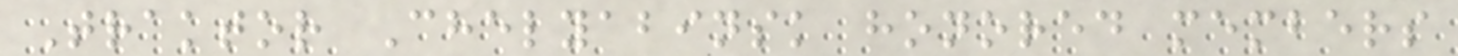Traktor Chelyabinsk honored members
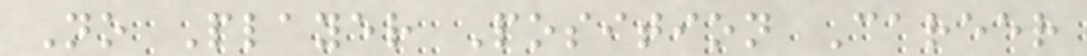No Player Position Career
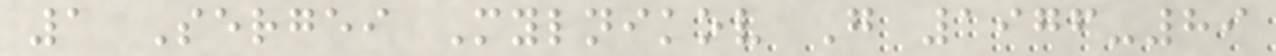1 Sergei Mylnikov G 1976-89
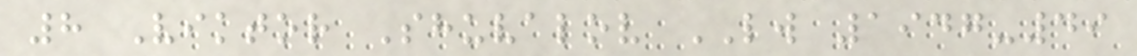8 Viktor Shuvalov LW 1947-49
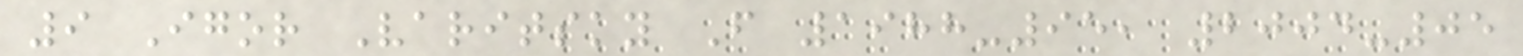9 Igor Varitsky F 1988-95, 2004-05
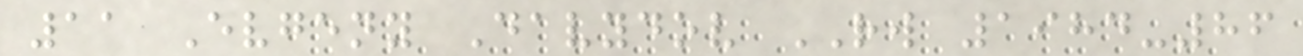11 Evgeny Davydov RW 1984-86
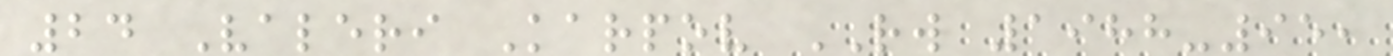24 Valeri Karpov RW 1988-95,
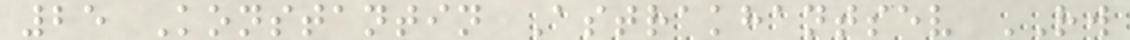25 Konstantin Astrakhantsev RW
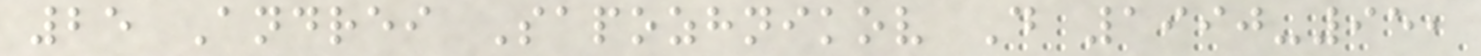25 Andrei Sapozhnikov D 1990-95,
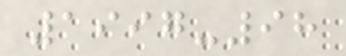1997-98
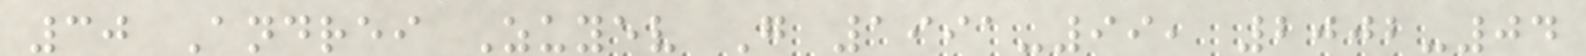30 Andrei Zuyev G 1991-99, 2002-04
